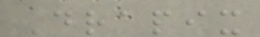Drapix
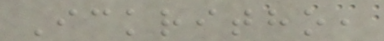Ickritho,
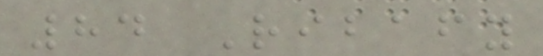84 Ribafy
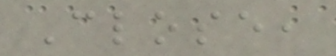Close,
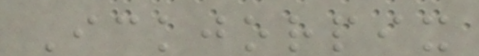Ickjorpix
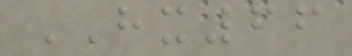HX66
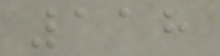118
